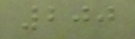200
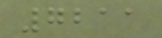7211
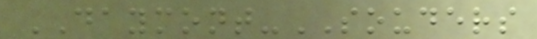DAYMONT-SOUDERS
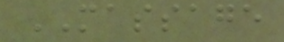MASSAGE
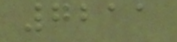7211
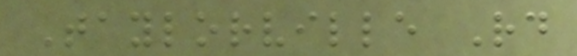Taylorville Rd
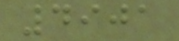4901
